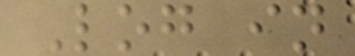Log in
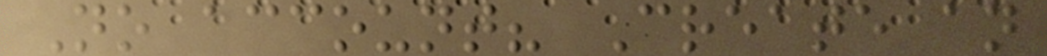No account? Create an
